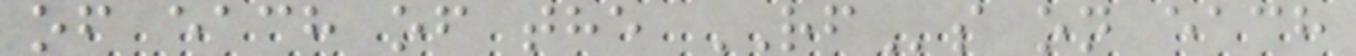of each of the RFs on each
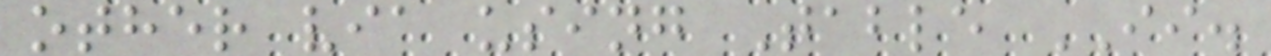other via using Table II.
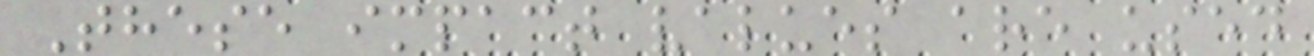These impact values are used
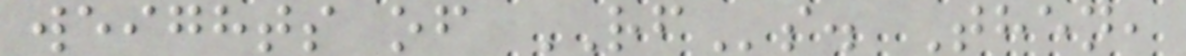weights of RFs. Then,
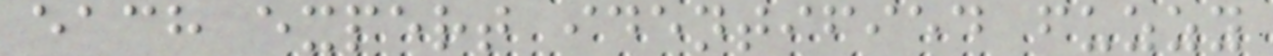each expert identified fuzzy
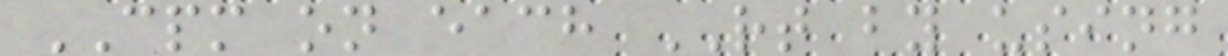CPM on each RT by using
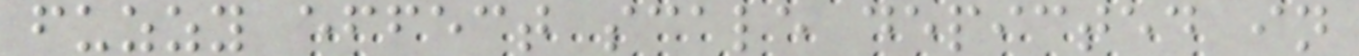fuzzy effect scale depicted in
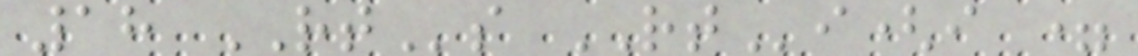18 RTs RTi(i =
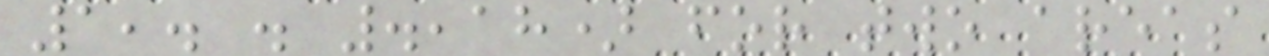1,. . .,18) for two areas
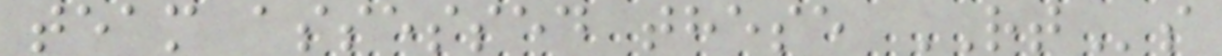team assessed these RTs
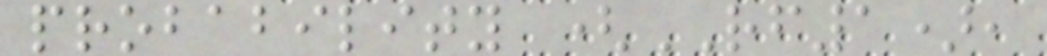probability (RF1),
